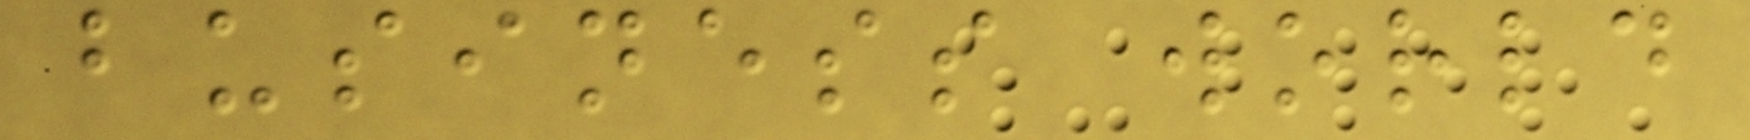business world
